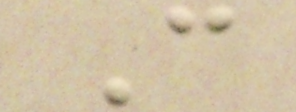C
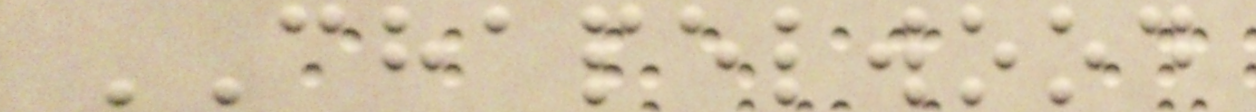CHAPELWOOD
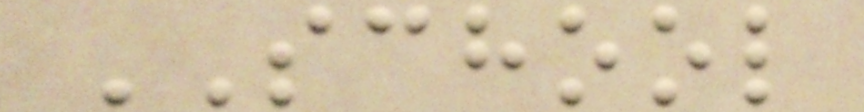SCHOOL
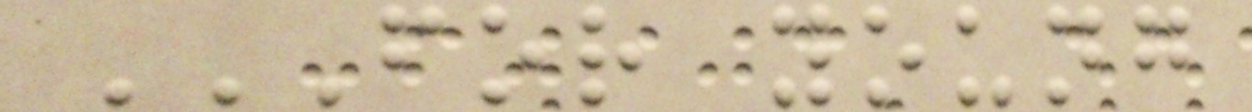FOR YOUNG
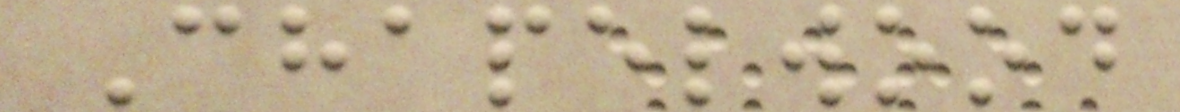Chapelwood
